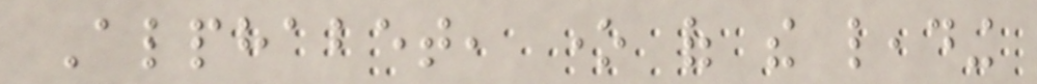Alphabet, one of the leading
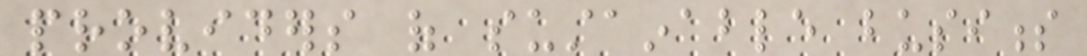providers of sustainable business
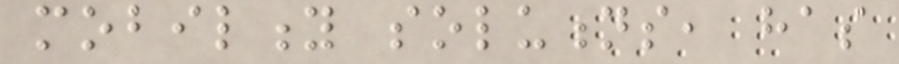mobility solutions, has
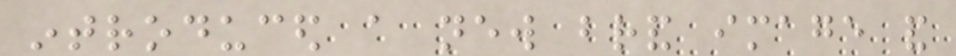introduced a new brand image and
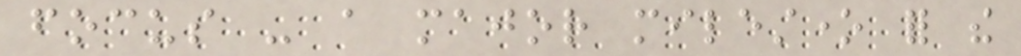focus - a major milestone for the
